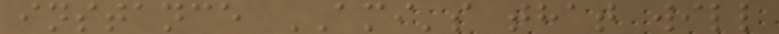instance AMI's that will
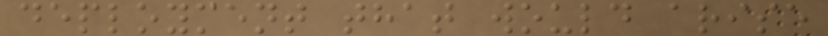deployment that would arise
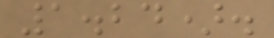1.24).
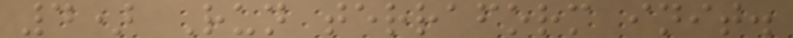4) Run terraform init.
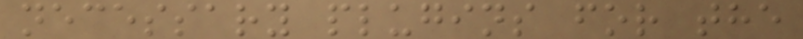necessary plugins for the
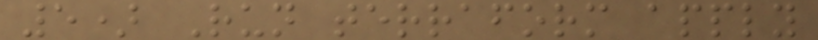5) Run terraform apply
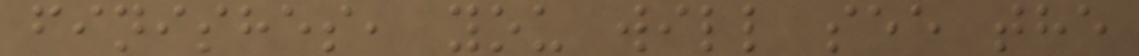finishes, you will see the
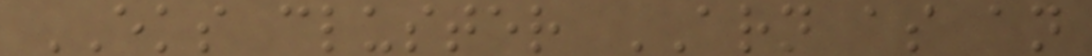EKS cluster ARN as an
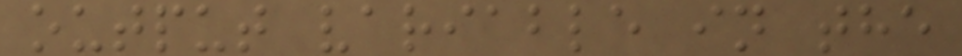output variable in the
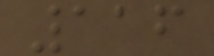116
